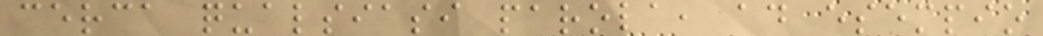cerca qualsiasi parola, ad esempio
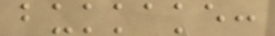bukkake:
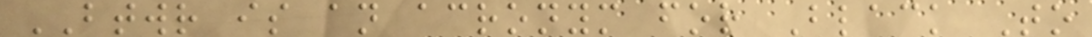BTWR is an acronym for Black To
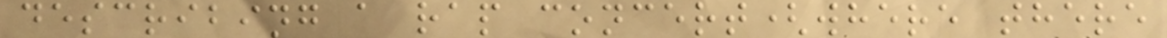describing a rap concert(where there
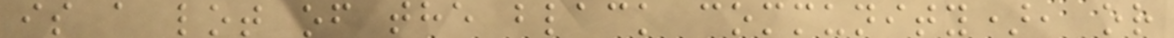is a lot of the black community), or
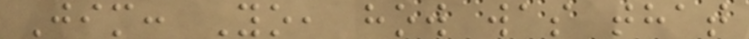Jim: Yo, how was that
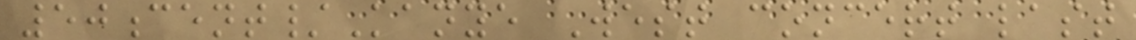50cent/Kanye West concert last
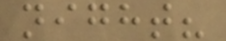night?
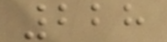228
